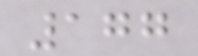177
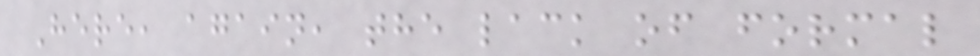Here, again, the lack of formal
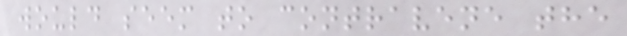would seem to contravene the
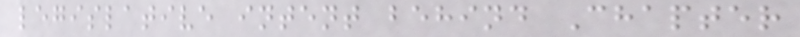legislative intent behind Chapter
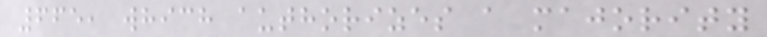665, which authorizes a majority
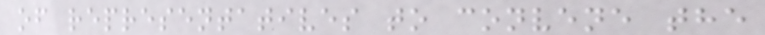of representatives to convene the
